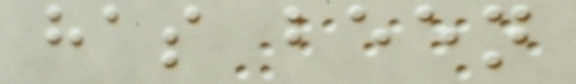has been
